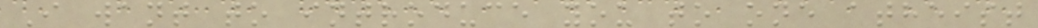I want to introduce you to one atheist
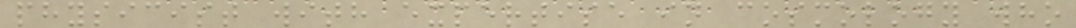physicist with expertise in cosmology who
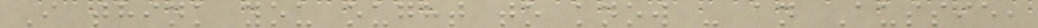I think you ought to know - an Aussie,
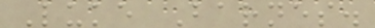Luke Barnes.
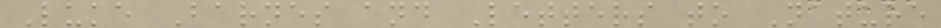Luke Barnes and Letters to Nature
